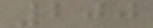200
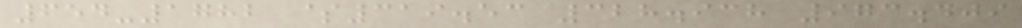654-1782 $319.53 328.938 973.409
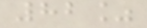82%
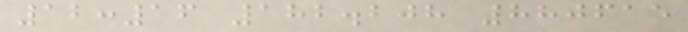12:16 182.208 880615
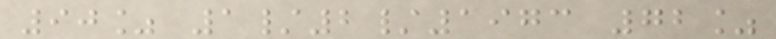90% 1/2/1973 72%
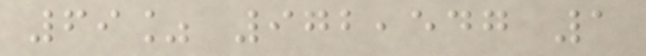69% 972,547 1
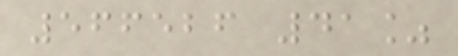566526 41%
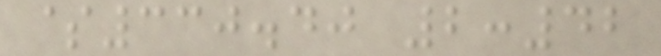$330.40 2:42
